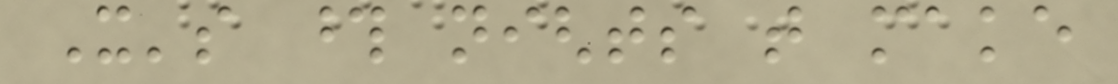It's those nights that make
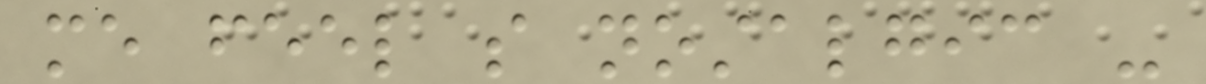me feel so nostalgic -
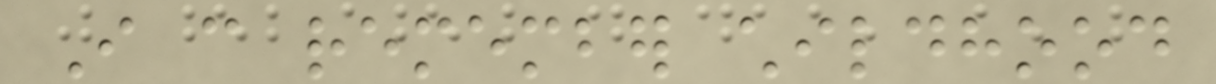I can remember childhood
